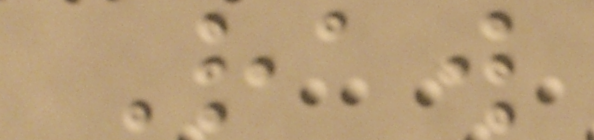Raw
